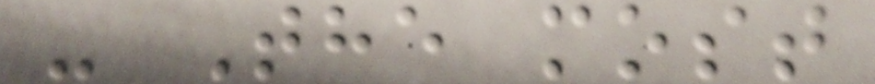- The most
